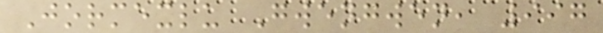Jormexlu Gwengwen, 997
